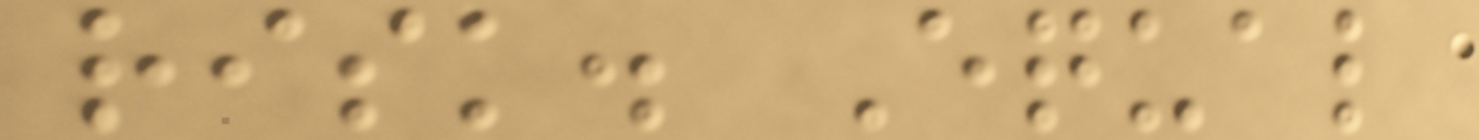risk. Equal
